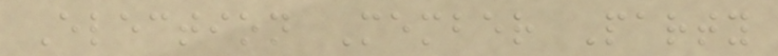Election Member Party
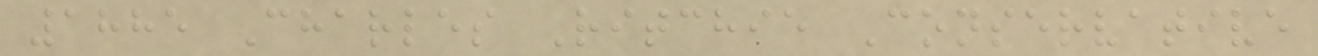1885 Charles Ritchie Conservative
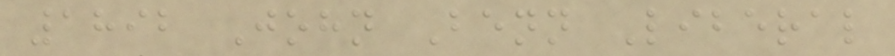1892 John Benn Liberal
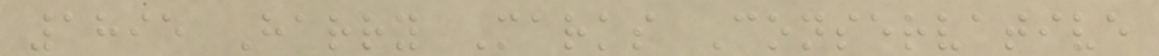1895 Harry Marks Conservative
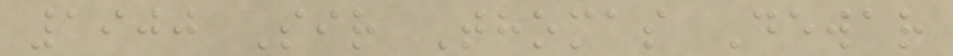1900 Sir Thomas Dewar
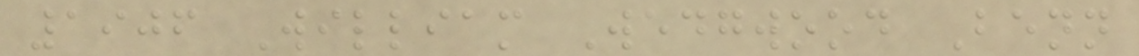1906 William Wedgwood Benn
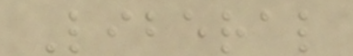Liberal
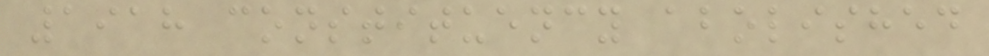1918 constituency abolished
